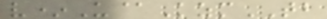v*U@KzmTB
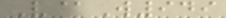V@W949
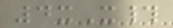4xX#
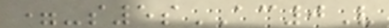=-s5sAC0V
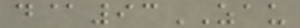d@93ZAU
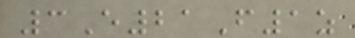3E21F1z
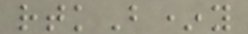rtkB*y
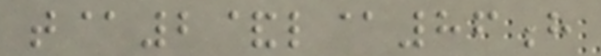t@2&l@86h
